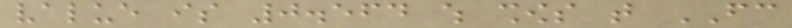value is 0.564 which shows that FC
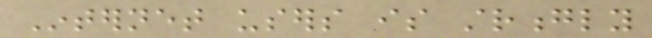Internet users is strongly
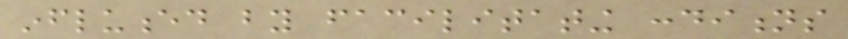influenced by facilitating conditions
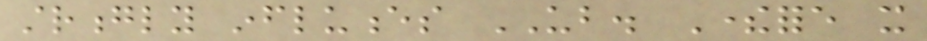strongly influences UB. Therefore it
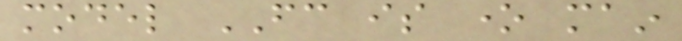model FC is one main
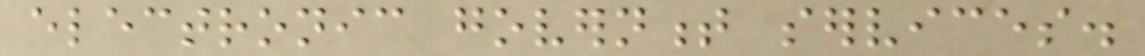electronic government services.
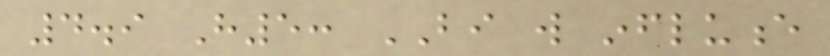4.9 H5: BI will influence
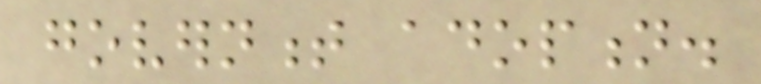government adoption.
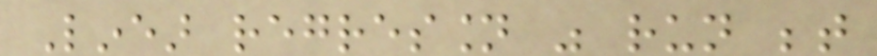Linear regression was run between
